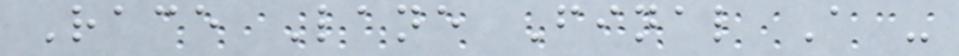Race Lane Final A -
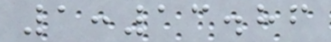1:13.86
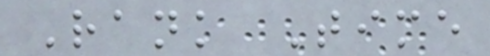Rank Time
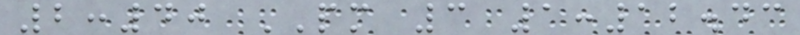2:40 PM 3 1:12.43
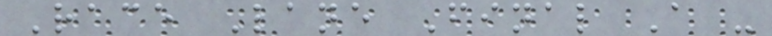Race Lane Final A -
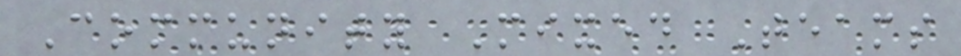Community Mixed Teams
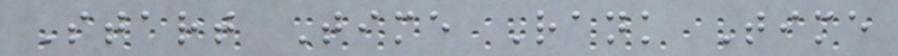Start Time Rank Time
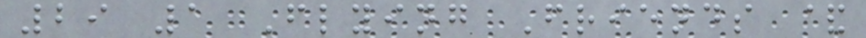29 1 Flying Friends &
